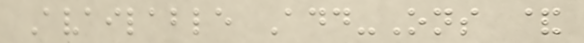Available Add-Ons &
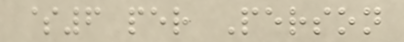$6 per Person
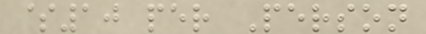$10 per Person
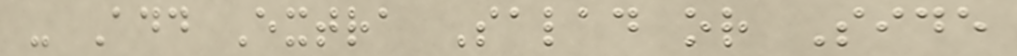- Add Extra Salad or Side
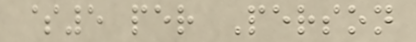$5 per Person
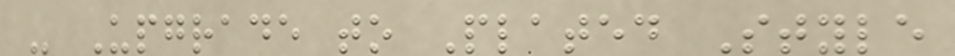- Upgrade to Plated Style
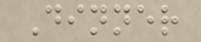Dinner
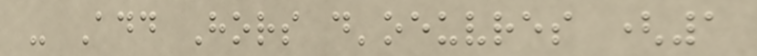- Add Hors d'oeuvres (1
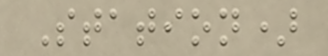Station)
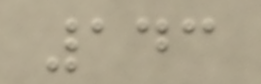143
